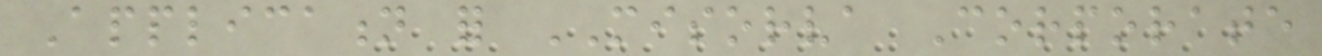Application for MISORVA Corporate
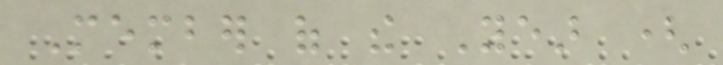Member of the Year (
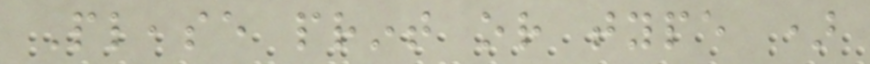Please print or type )
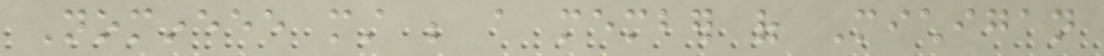Nomineee must be a member of Michigan
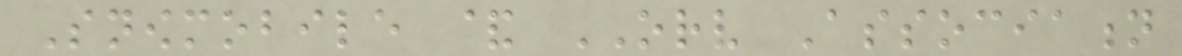Snowmobile & ORV Association
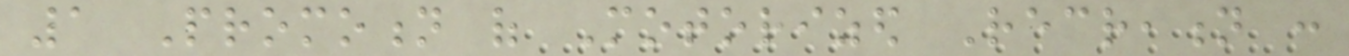1 Promotion of Motorized Recreation :
